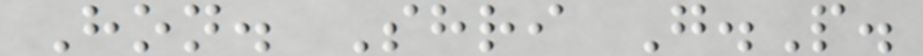Hon. Shri G.P.
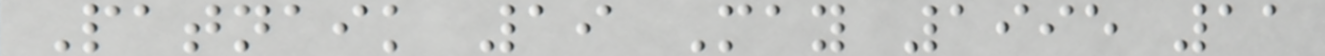Patnaik 19 May 1995 11
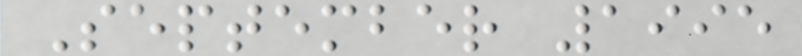September 1995
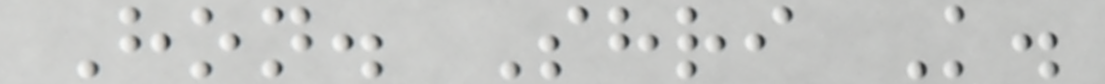Hon. Shri K.
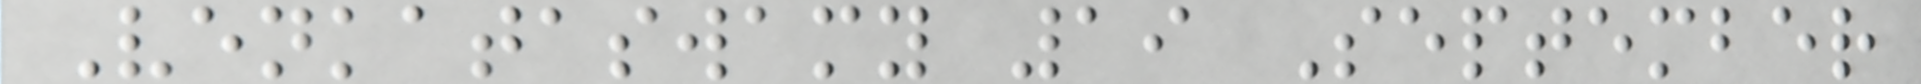Venkataswamy 19 September
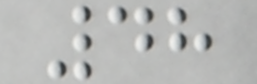48
